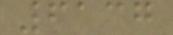6137
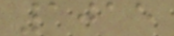1015
